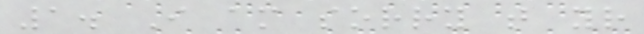1. I am sorry that your
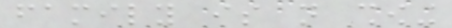family is not showing
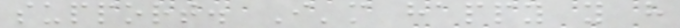support. I'm happy you have
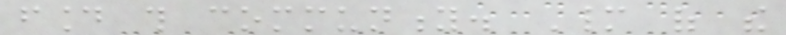found this community. Many of the
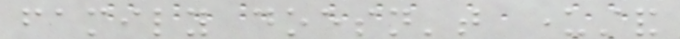family doesn't understand
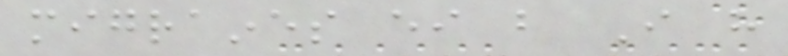migraines either but I have
